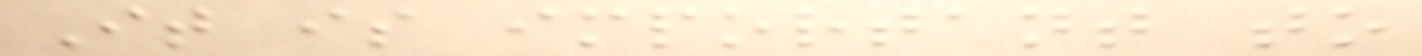It is important to
